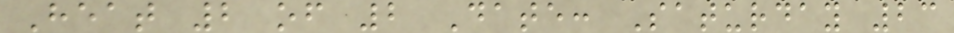Heat 2 of 2 Date: Saturday 23
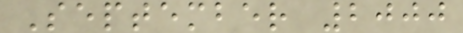September 2000
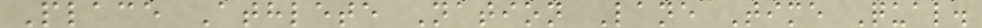Place Athlete Nation Lane Time Qual.
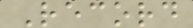Record
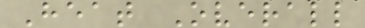Heat Overall
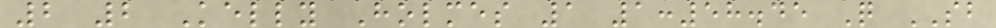2 2 Kelly Holmes 1 1:58.45 Q SB
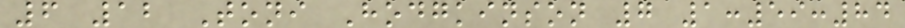6 12 Toni Hodgkinson 7 1:59:84
